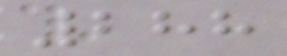288
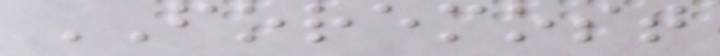FOREMOST
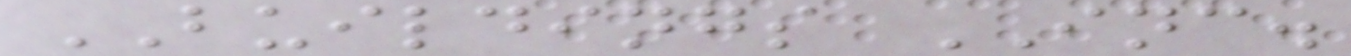BUILDINGS INC.
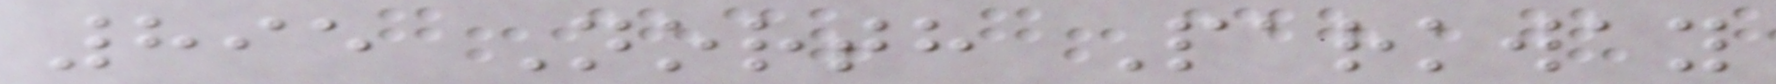895 North Parkway
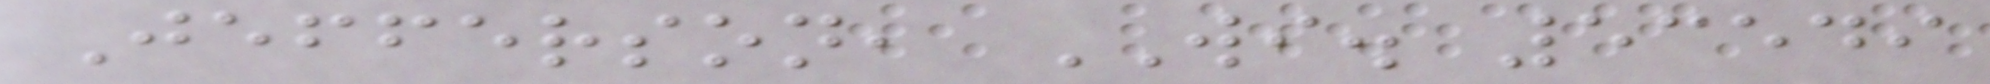Jefferson, WI. 53549
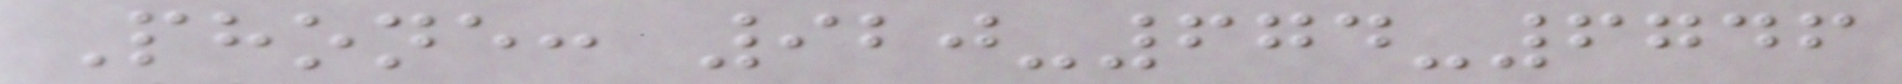Phone: 920-674-6746
